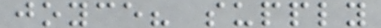joyce? supply
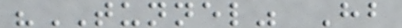"TUNNEL" Hb
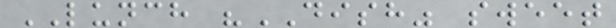LUNCH "DISH" sweet
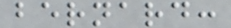bernard:
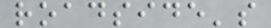roadside's
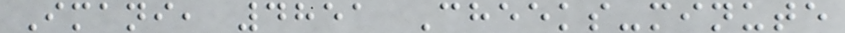Imani, 4851 Cheeks-minute
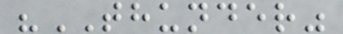"THUNDER"
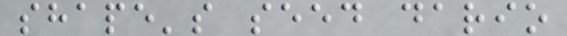shape's seed dario
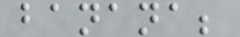banana;
